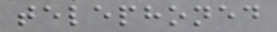telephoned
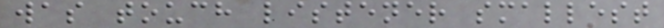was touch listener smallest
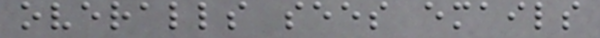overalls sees emails
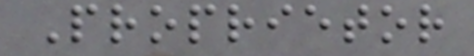Proprietor
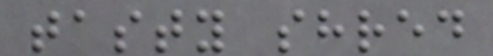tasty shred
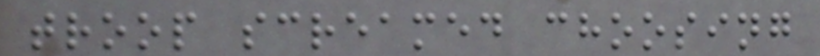troop screamed choosing
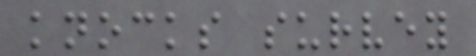knocks survey
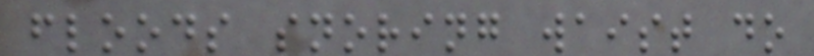floods snoring waist do
